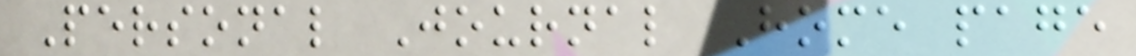Personal Journal Home page
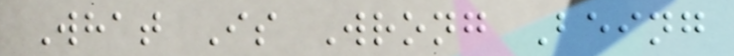What Is Wrong Being
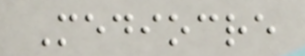Mediocre
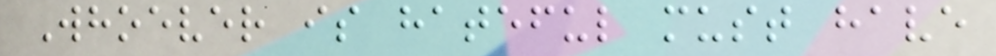Whoever is hateful must have
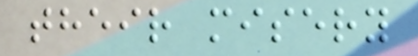their misery
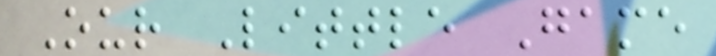Our Little Game
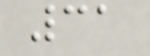31
